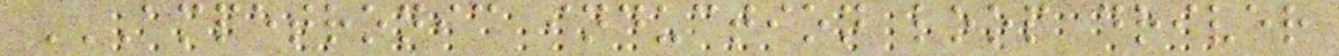AMPETRONIC INDUCTION LOOP DRIVER
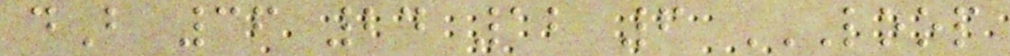dB 36 24 12 6 LOOP
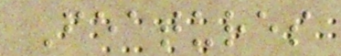Features
